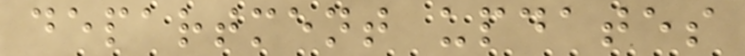department updates
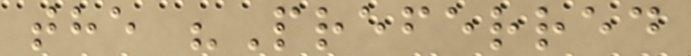the "Preferred
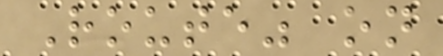Route" on
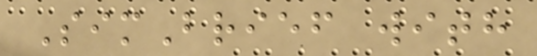SimBrief with
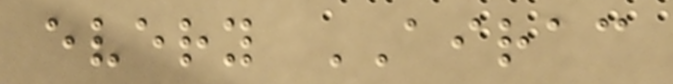every AIRAC
